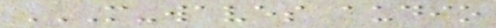M-WAVES AUDIO
